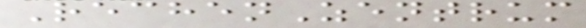RechenZentrum
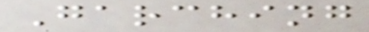Garching
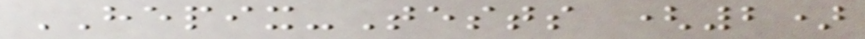HEPIX-Tests (2)
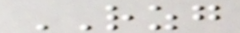RZG
